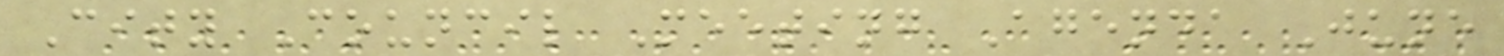City Council Meeting Agenda June
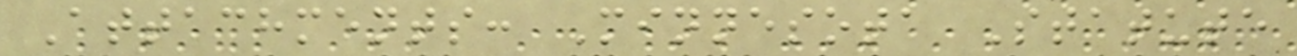Attachments: Minnesota Statute
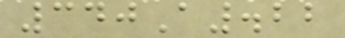340A.22
